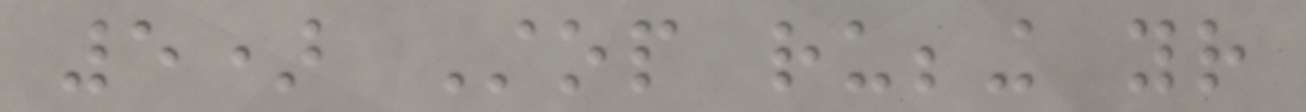5) Stop rubbing your
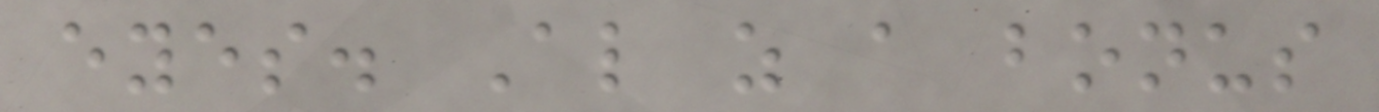eyes. Also as a bonus
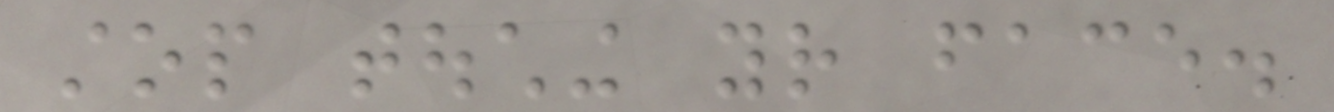stop touching your face.
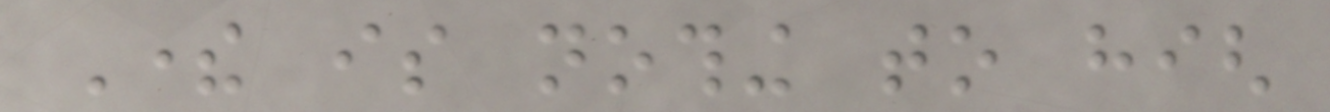There is nothing to high
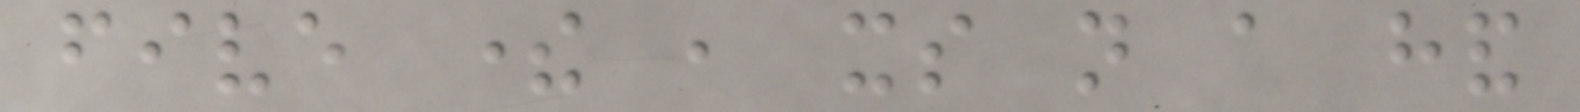five there , its not a hand
